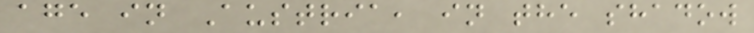age in Austria, in the shadow
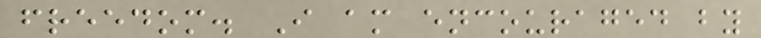freedom. I am encouraged by
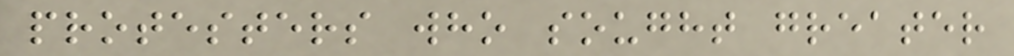protesters who sought greater
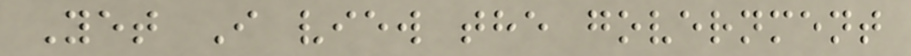Yet I view the government
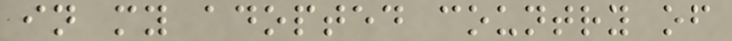in my adopted country of
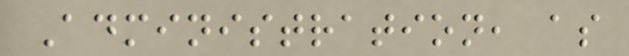Administration, as
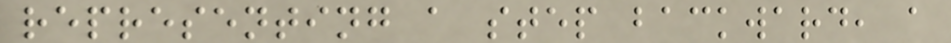representing a step backward, a
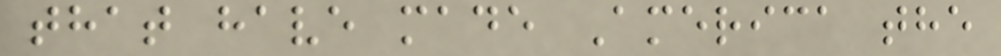that have made America the
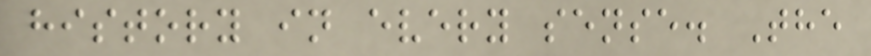history in every sense. The
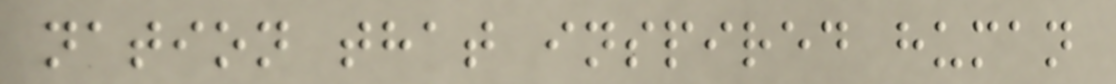nation that inspired human
